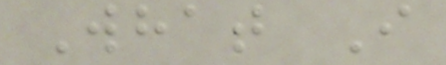What I
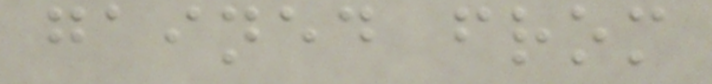gained from
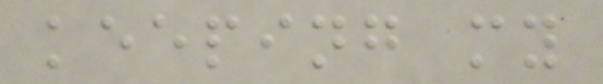keeping my
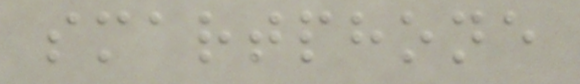smartphone
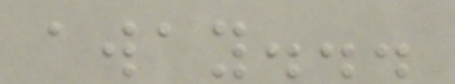away...
